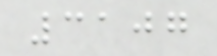3107
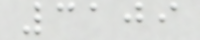3109
